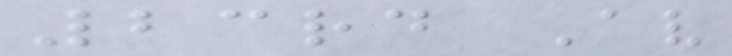23rd Av
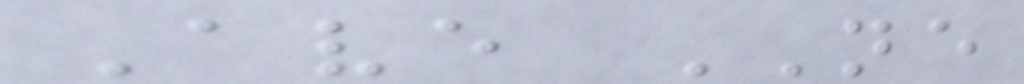Ave NE
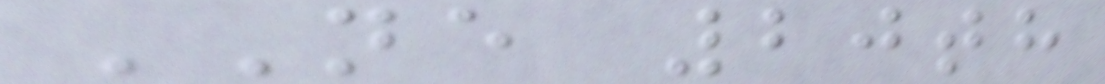NE 20th
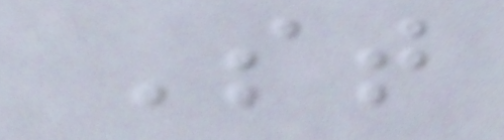St
